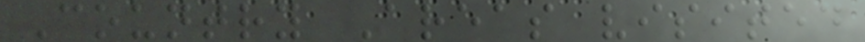Country Areas visited
